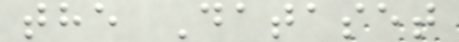the Dataset
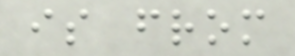is from
